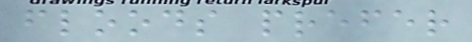floods prefer
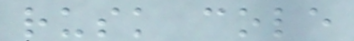rusk cole
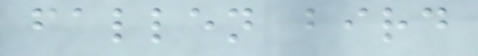fallen bird
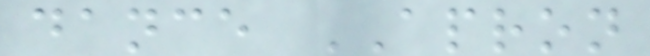dance APRON
